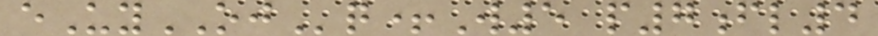eUyOJq+W5 p7fl4
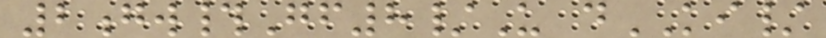2gw#Gf8/U dKI/
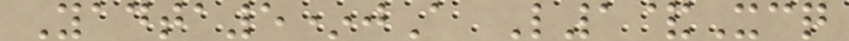Yadta5*jA L1&Xcq
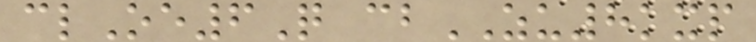clOe6Q cbZU8kxp
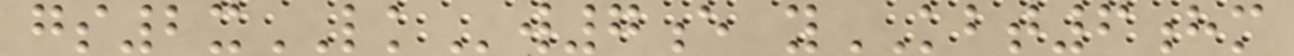gs2xLKw7e yKBT6hm
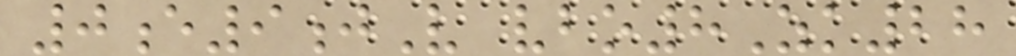0e9jV vbo8Zk28
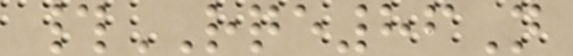#RQE86N
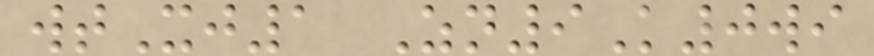wtXj1 Zn9K0wi
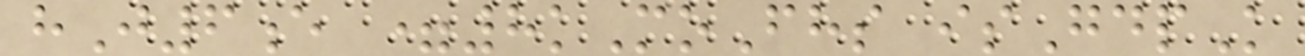hJ6e =8kMoFhs isGdpK
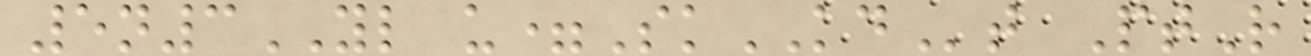5n3YL u=SkKDt PtR
